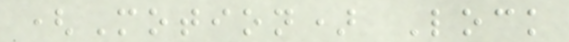(Motion) Lock
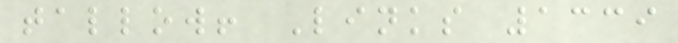tallow! Links 1339
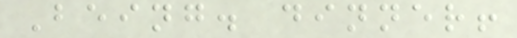Being. dinner!
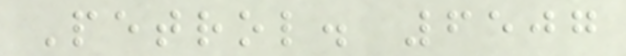Petrol. 6507
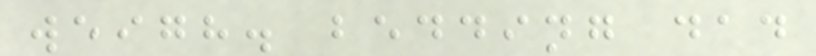weigh. bedding dad
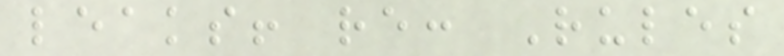leaks! re: Rules
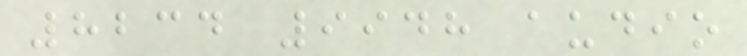8234 9948 audio
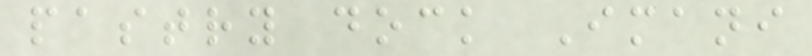pastry dock Imani
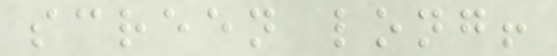screen long!
